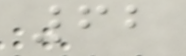62
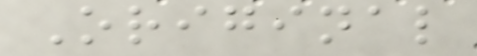Original
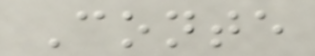Conte
